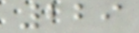229
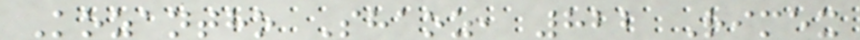Kozantho Shaoz, 822 Rimex
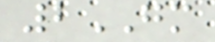2GM
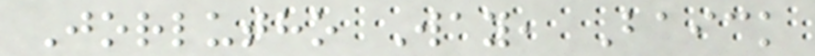Jorlutho Way, Baick
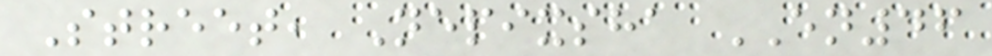Street, Nepixsha EN46
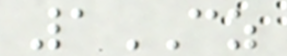1CZ
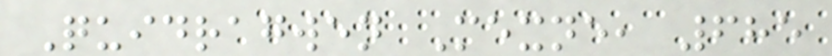Quidragwen Mexne, 685
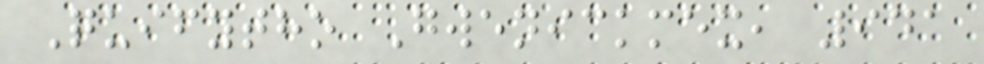Quifytho Gwenickmex, 941
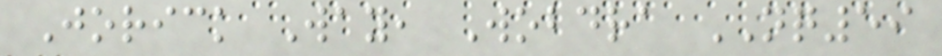Jorick Way, Wobdra NQ59
